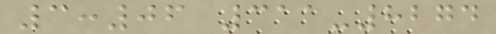3:06 311-8274
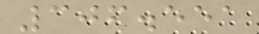306.551
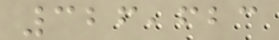326,623
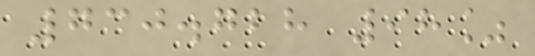730.728 98%
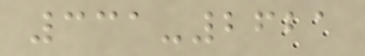331-2621
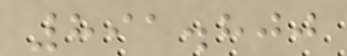891.800
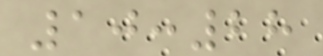10:28
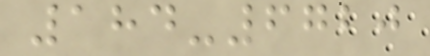184-6720
